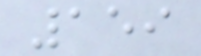159
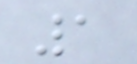1
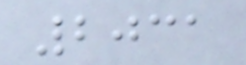2031
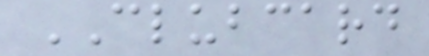CLUBCARD
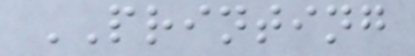PRINTING
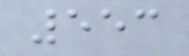553
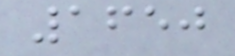1650
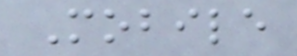Mobile
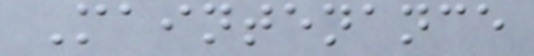Maintenance
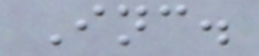Inc.
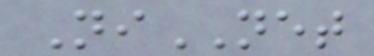NiNET
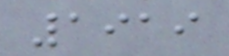1919
